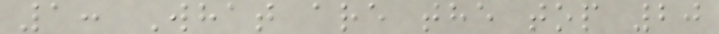1: What are the top 20
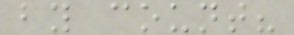by count?
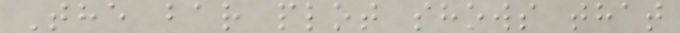The bar plot shows that
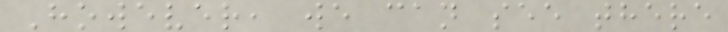However, we can see there
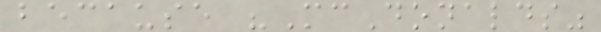because "McDonalds"
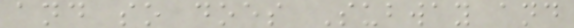and so does Subway and
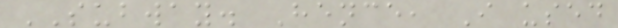SUBWAY. Hence, I used
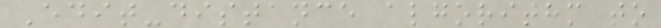Edit-distance algorithm to
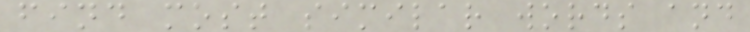find most similar words and
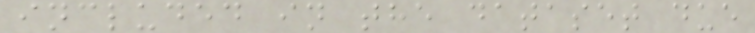included in the dataset due
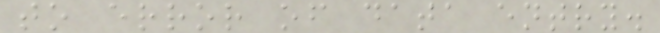to error of data entry.
